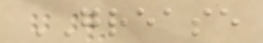GREASE
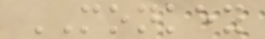MONKEY
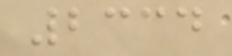2334
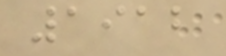1912
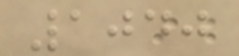1040
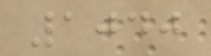1040
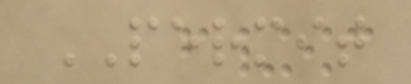PERMIT
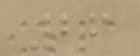26
